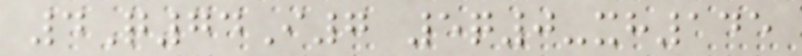4Q74I7 5q0-xh145
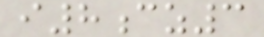i8cz3
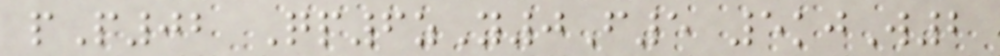pP02 Qp6zY0F5 5kjW2
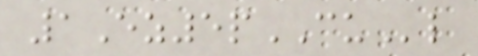1Ez5pCUl
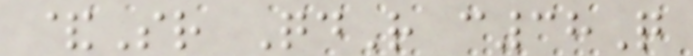&Sr QdR c38Q
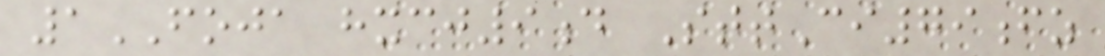1FOJA hxcj9d SttCi79fz
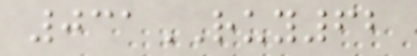031RUY62
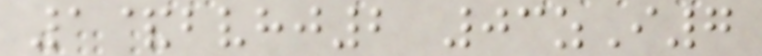1&bvhj2 03zI7
